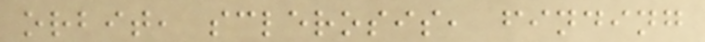orbit, sclerosis, finding
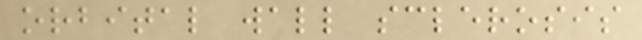orbital wall sclerosis
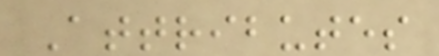Attributes
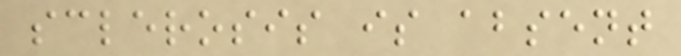sclerosis is absent
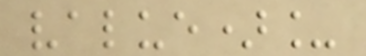value)_
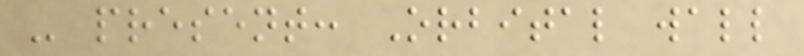- present: Orbital wall
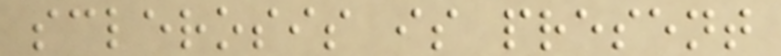sclerosis is present
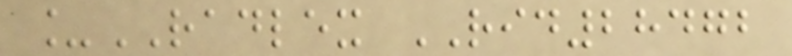_RADLEX RID28472
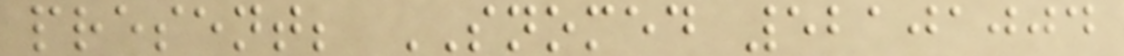present; SNOMED 52101004
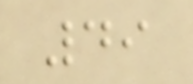49
